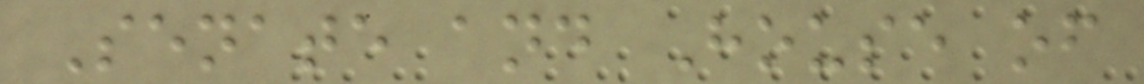Senate and House of
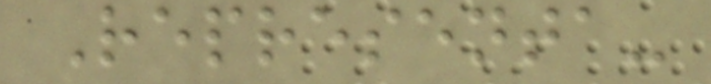Representa-
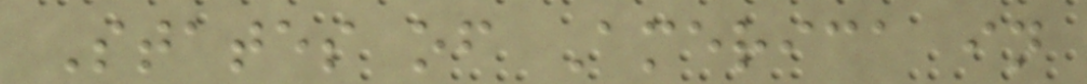States of America in
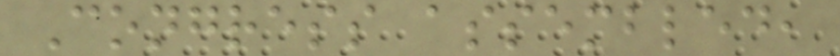Congress assembled,
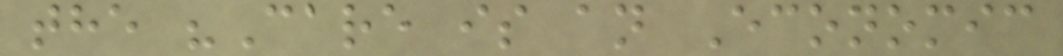the "Care is an Economic
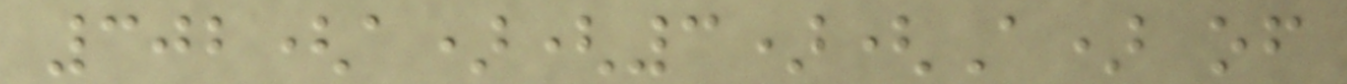302(a)(3)(A) of
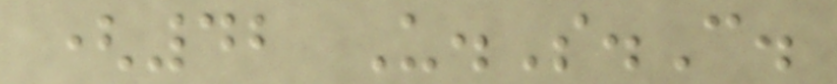(42 U.S.C.
